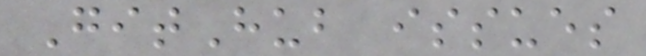GitHub issues
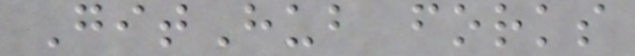GitHub forks
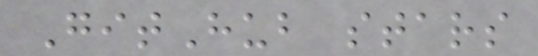GitHub stars
